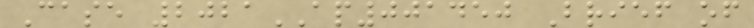Case 2021AP001450 Brief of
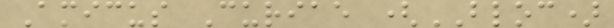Amicus Curiae (BLOC)
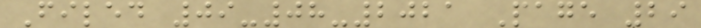Filed 09-08-2021 Page 29
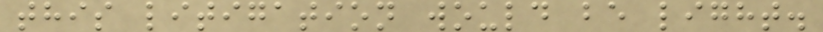this litigation would be light.
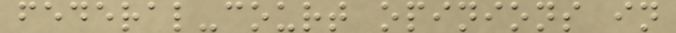federal-court opinions in
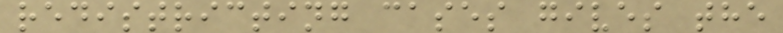redistricting cases gives the
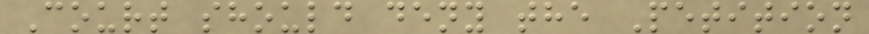Court should deny the Petition
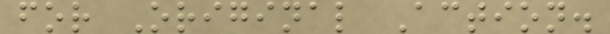for Original Action.
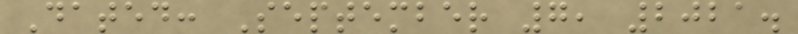Dated: September 7, 2021.
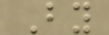By
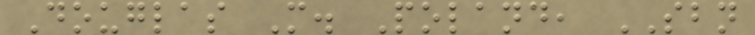Douglas M. Poland, SBN
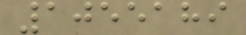1055189
